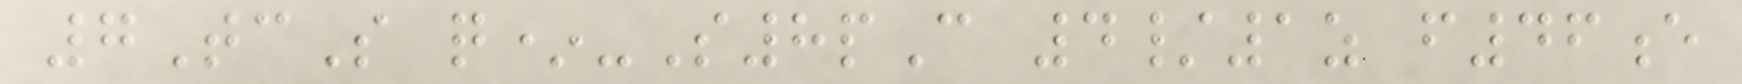7TcS q*-S8pC 4/1z f46e
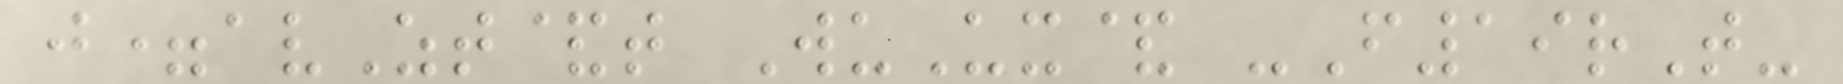j=avZt&t WuUx& -F19rT-
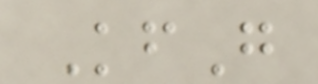KfG
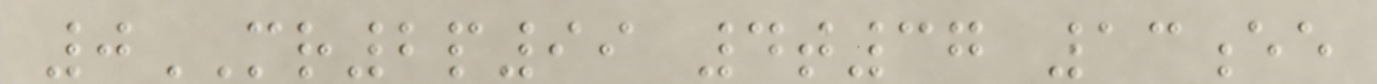0MR2p99 4t37 13ee
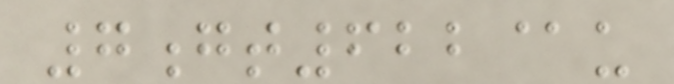7gt622@u
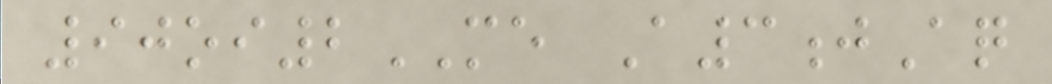90oi2ME A3jAq
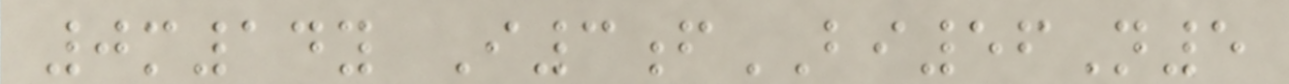0m14y I3fBI56N5
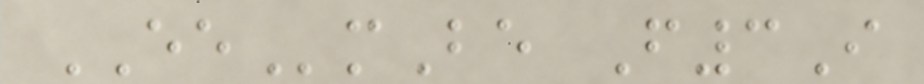EEmBe F3I
